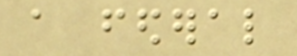a federal
